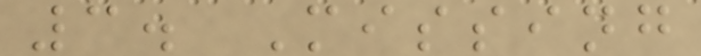3. Missing
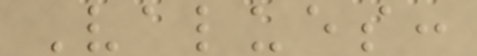Values:
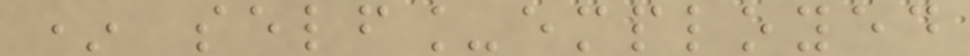* self_employed
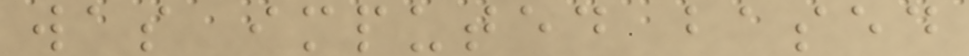was imputed based
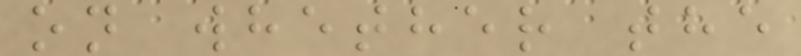on whether the
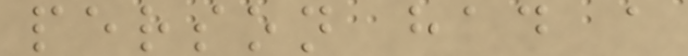person had a
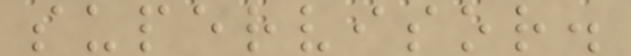supervisor.
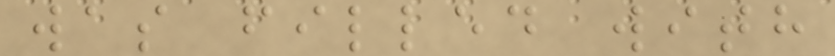was filled with
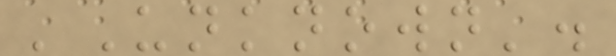'Unknown'.
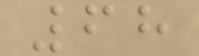68
